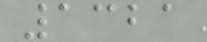1321
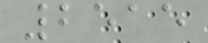2515
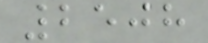2508
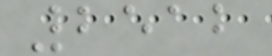2512
